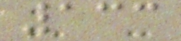133
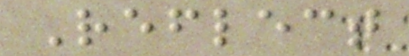Reflect
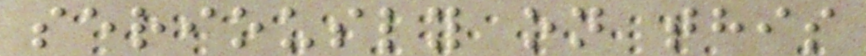seriously on this
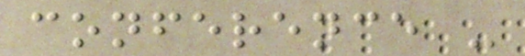conference -
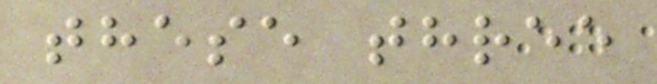these three
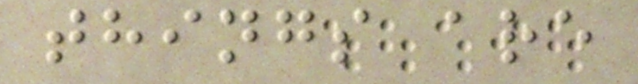things are
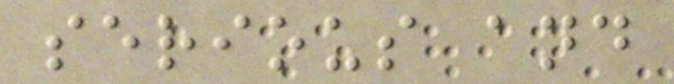serious and
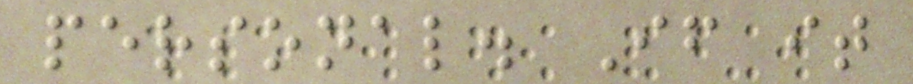personal. If it
